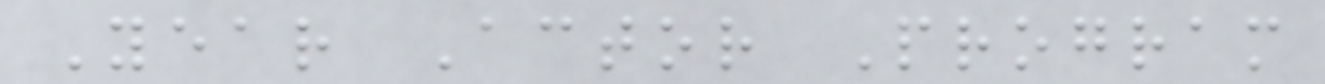Year Actor Program
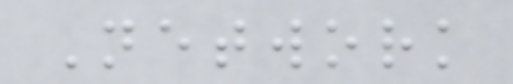Network
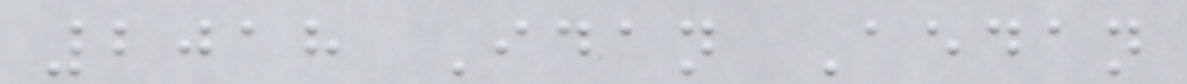2018 Idan Aedan
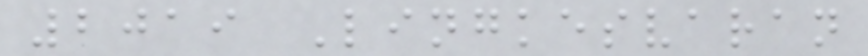2019 Lingkesvaran
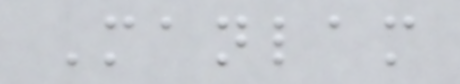Manlam
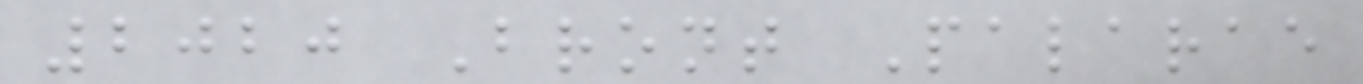2020 Bront Palarae
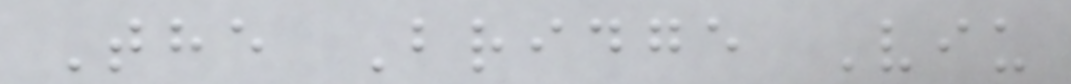The Bridge Viu
